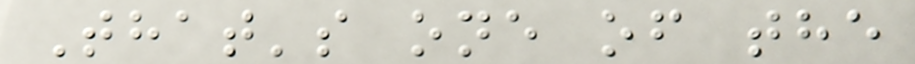That's one of the
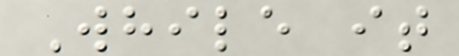While it
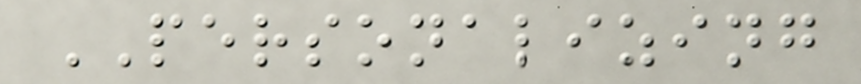PERSONALIZING
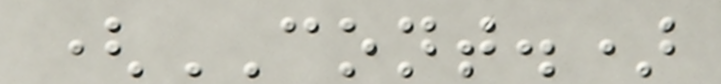(CONT.)
